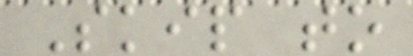Skip to
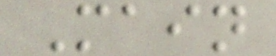Main
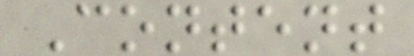Content
